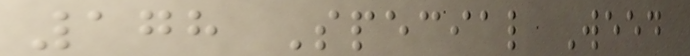178 Special Weed
